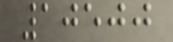10500
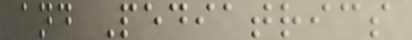and Pediatrics
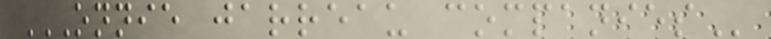ONNIE JARREAU COMPANIES
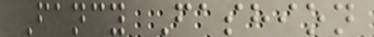Fancy Fashion
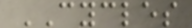CYCLES
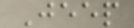Jeep
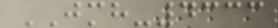JMH-4333
